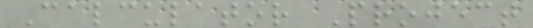Calculator Project
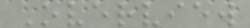Overview
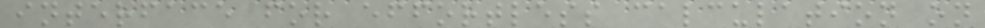interface for effortless calculation on
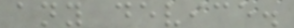any device.
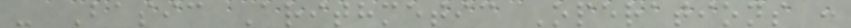- Basic Arithmetic Operations :
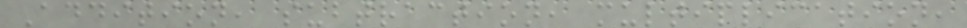Addition, subtraction, multiplication,
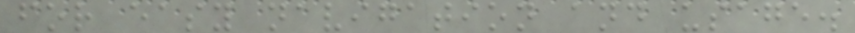for easy navigation and usage.
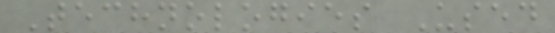Technologies Used
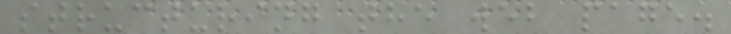structuring the web page.
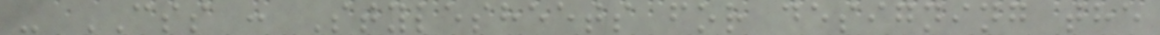- CSS : Stylesheets for designing the
